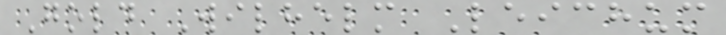Gold Wilhelm Leichum
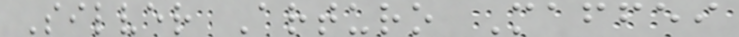Silver Arturo Maffei
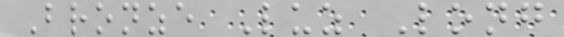Bronze Luz Long
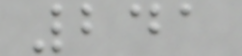241
